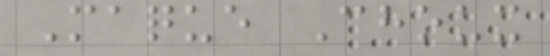Maque Choux
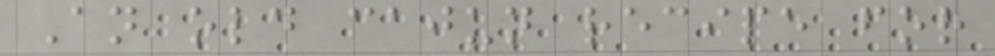An old cajun recipe for
